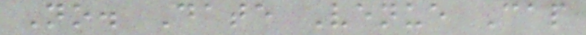No. Date Venue Cap
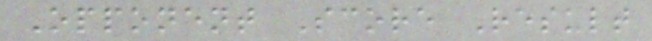Opponent Score Result
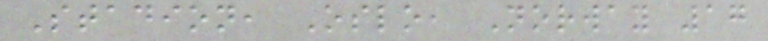Stadion, Oslo, Norway 17
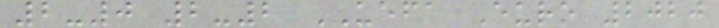2-0 2-2 UEFA Euro 2020
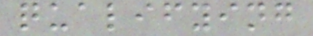qualifying
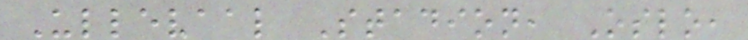Ullevaal Stadion, Oslo,
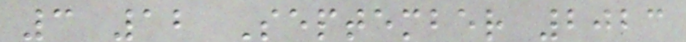3 12 September 2023
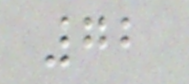72
